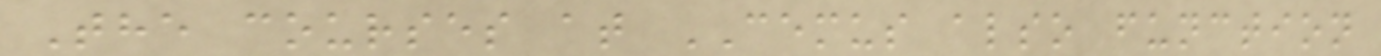The courses at CEMUS also function
